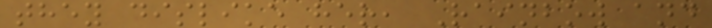they dislike her, Rainbow and
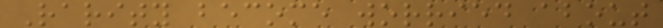Rarity become worried about
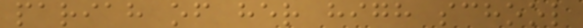pariah of her high school
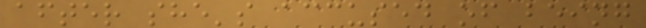after she's accused of being
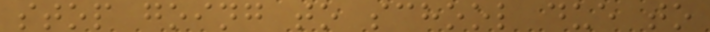stop going to school due to
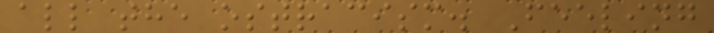all the ostracism. Feeling
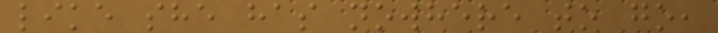like she has nowhere to go,
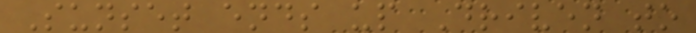Sunset ends up Driven to
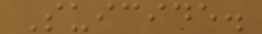Suicide.
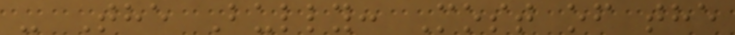- The Bully: Most of the
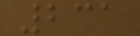231
